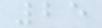25
